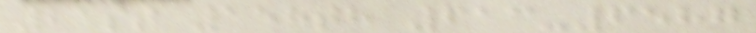21st 158th 613-6587
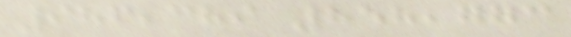986,389 858,773
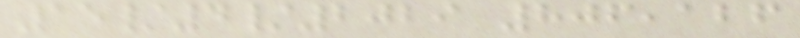15/4/2029 806,126
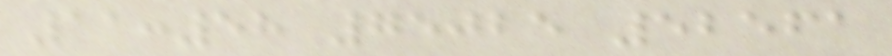11:58 75025 52561
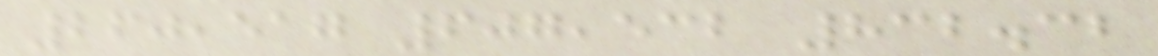260,517 607,532 832.32
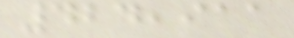424,911
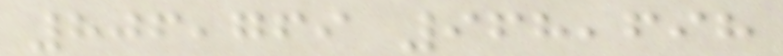806,769 968,698
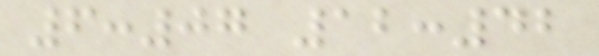6:07 12:42
